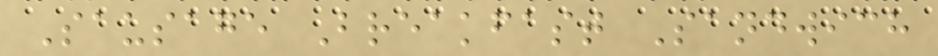Sausage Breakfast Sandwich
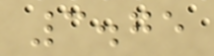3.75
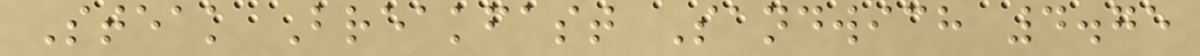Steak Breakfast Sandwich 4.75
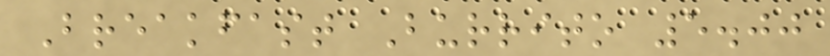Breakfast Burrito 5.00
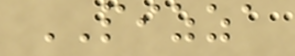PIZZA
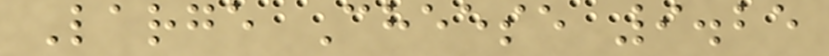Large Cheese 9.25
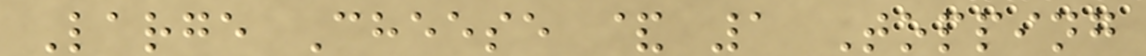Large Cheese & 1 Topping
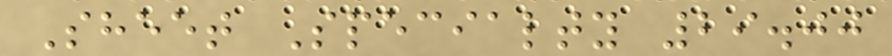Sheet Specialty 29.00
